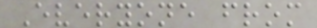Everyone from
